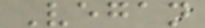Vegan
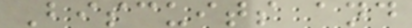Biscuits and
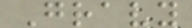Gravy
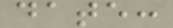date:
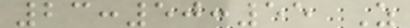23:50:55 Z
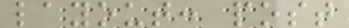layout: post
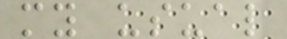my usual
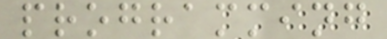programming
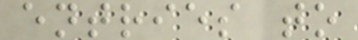entries to
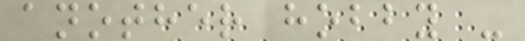another hobby -
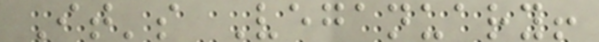It's Veganuary!
